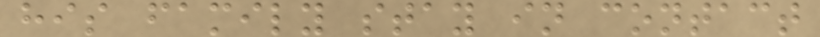his family stay in contact
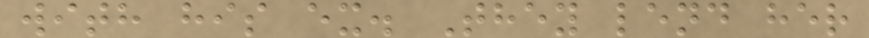with his ex. They lend her
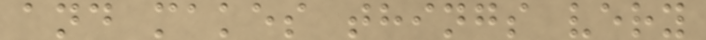and makes things very
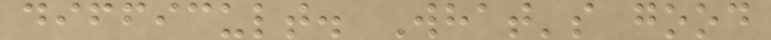difficult. What's good
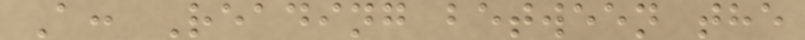A: Reading between the
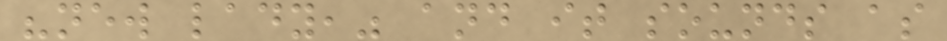"new lady," and it sounds as
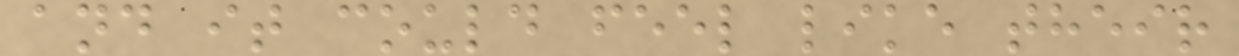and it could feel like their
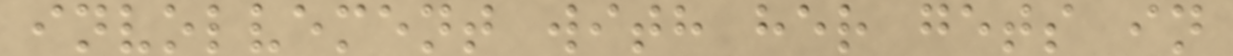involvement with her gets in
